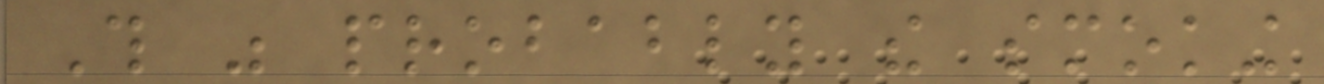This was probably the smoking
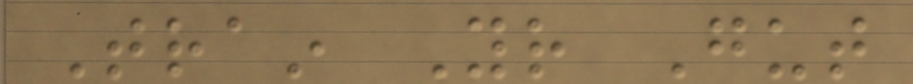Train Your Gut
